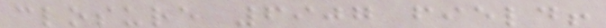closure 6907 field!
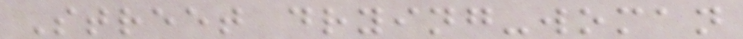Street drying-woman
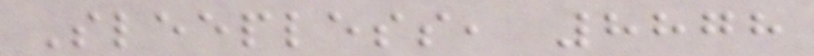Sleepless, 8878
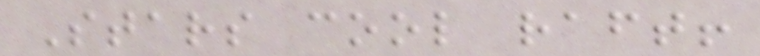Stars cool raft!
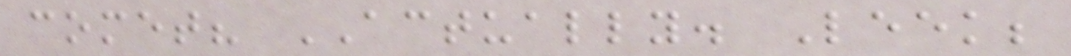comet? ACTUALLY. Leek;
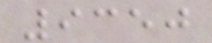9350
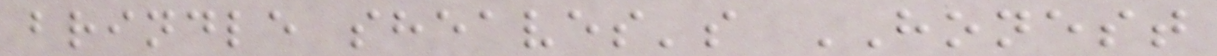brindle sheaves's HONEST
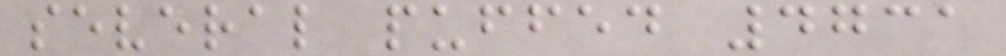several puffed 4731
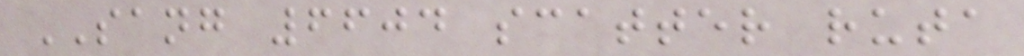SANG 6604 scatter ruta
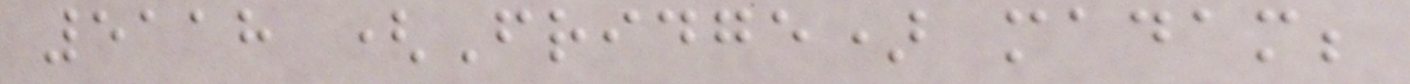5118 (Fridge) madam;
